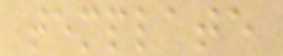template
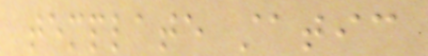template static
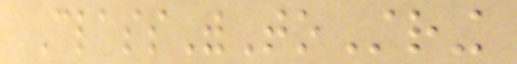ClassWithToString
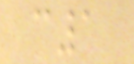c1
